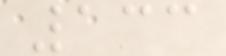133
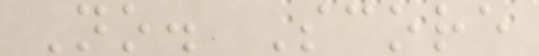No. Score
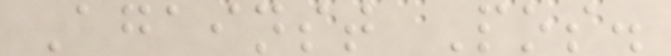Against Pos.
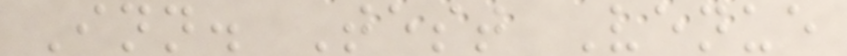Inn. Test Venue
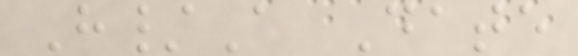H/A Date
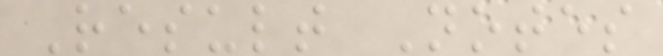Result Notes
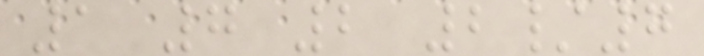1 7 2 2/7
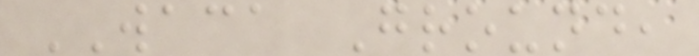WACA Ground,
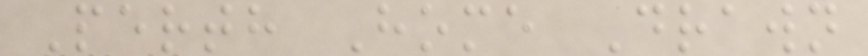Perth Home Drawn
